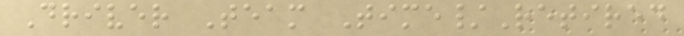Driver Team Time/Retired
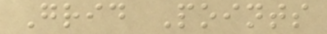Grid Points
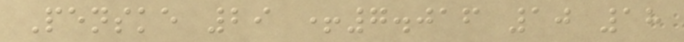Penske 29 +7.016 10 18
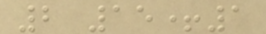2 15+1
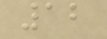12
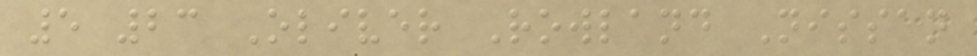5 23 Oliver Rowland Nissan
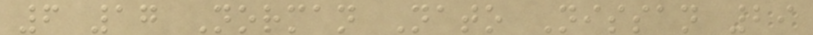6 17 Norman Nato Nissan 29
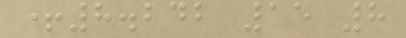+8.242 15 8
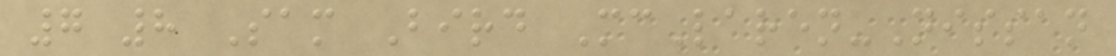7 8 Sam Bird McLaren-Nissan
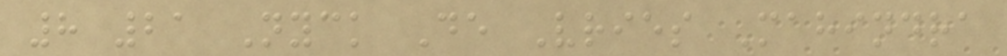8 21 Nyck De Vries Mahindra
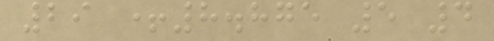29 +8.875 5 4
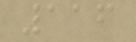116
